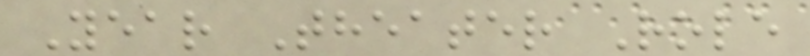Year Theater Role
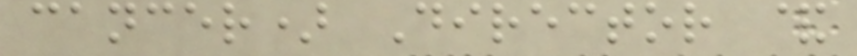cancer) Director &
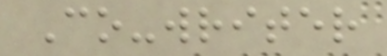Co-writer
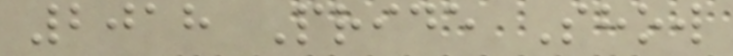2018 Pride Show
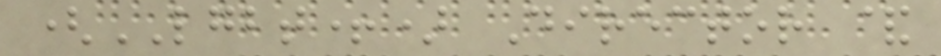(LGBT+) Director &
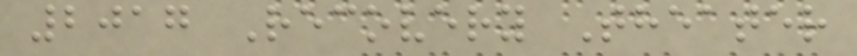2017 Recovery Theater
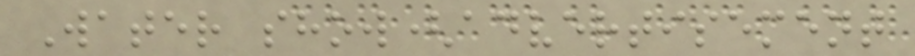Water show(advertisement
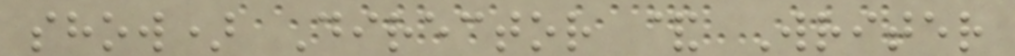show) Director & Writer
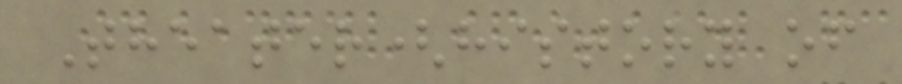Theater(history of
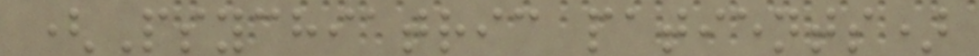(Psychiatric patients)
